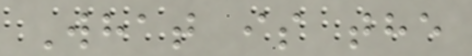What is the
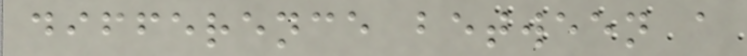difference between a
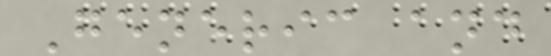Generic and
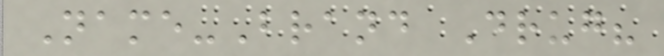Name-Brand Drug?
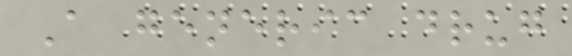A generic drug
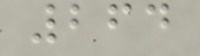264
